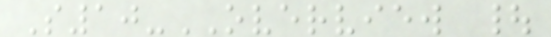S10-OVERVIEW |
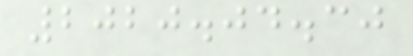2020.04.30
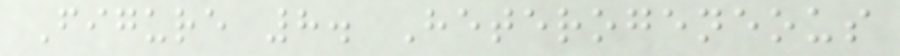Figure 8. Heterogeneous
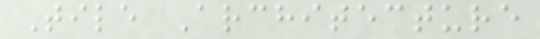Tile Architecture
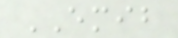EMIB
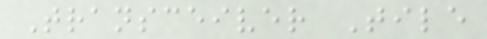Transceiver Tile
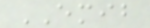EMIB
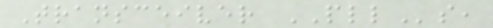Transceiver PLLs,
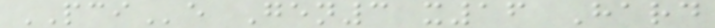PCIe Gen3 x16 Hard
